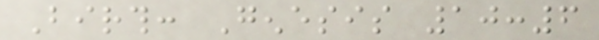Birth: Genesis 10:6
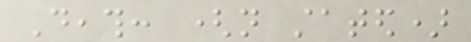Death: (not stated)
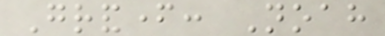Grandfather: Noah
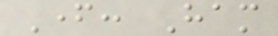Father: Ham
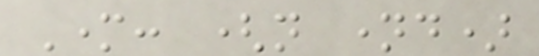Mother: (not named)
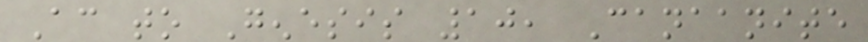According to Genesis 10, Canaanite
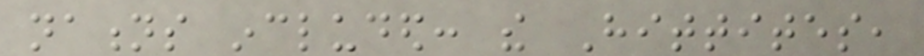nations included: the Hittites,
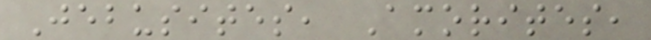Jebusites, Amorites,
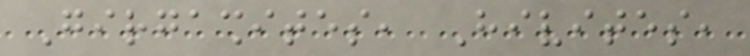Girgashites, Hivites,
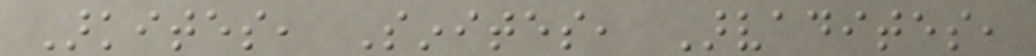Arkites, Sinites, Arvadites,
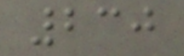230
